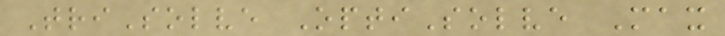TriSolve OptiSolve Max
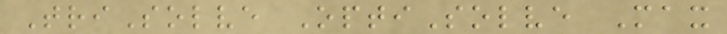TriSolve OptiSolve Max
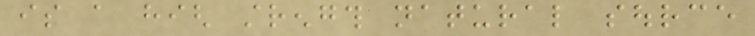is a high strength natural source
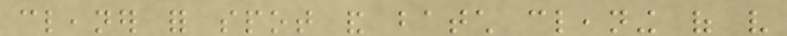cleaner for spot and batch cleaning of very
